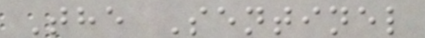The Sentinel
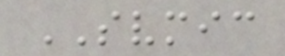SVMIC
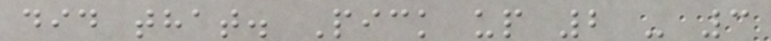did that. Pick up 2 - 3
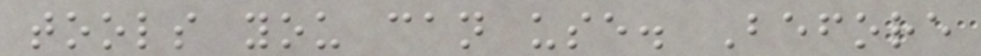tools you can use. Before
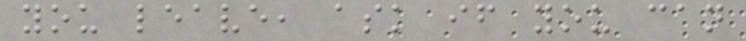you leave, ask if you can
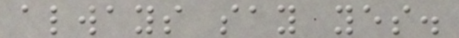always say yes.
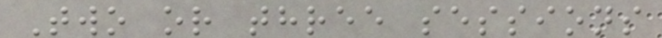Two or three sessions
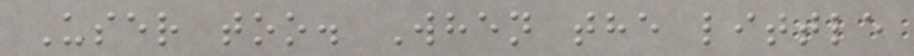User too. When the little
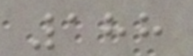188
